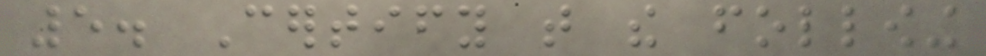5. Certify that the following
